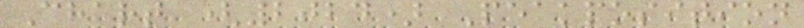Chart (2024) Peakposition
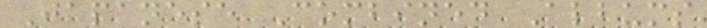Japanese Combined Albums
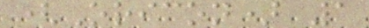(Oricon) 1
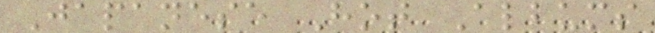Japanese Hot Albums
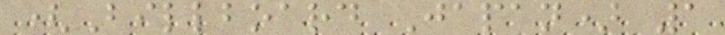(Billboard Japan) 1
